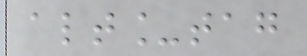alt_tag
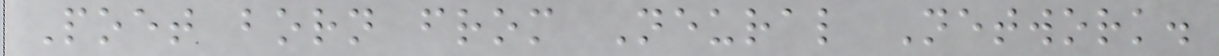Poet born from Neural Network.
